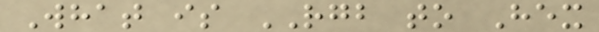What is RGB to Hex
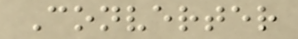Converter
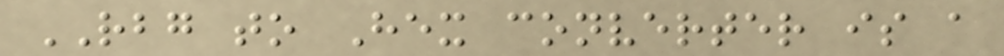RBG to Hex converter is a
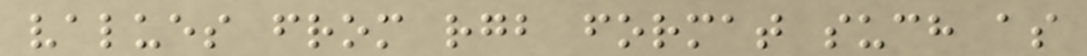values from rgb format such as
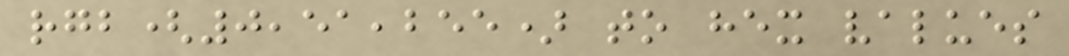rgb(0,51,255) to hex values
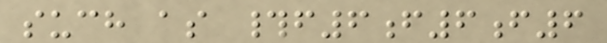such as #f6f6f6
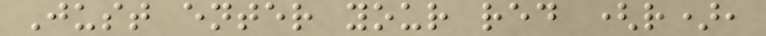Just enter your red (r),
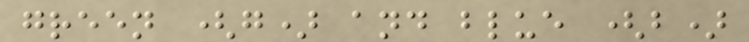green (g) and blue (b)
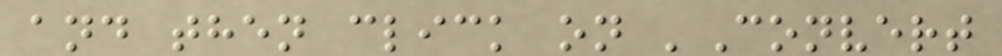and then click on 'Convert
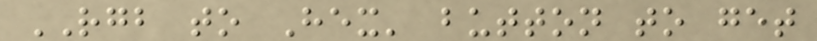RGB to Hex' button to get
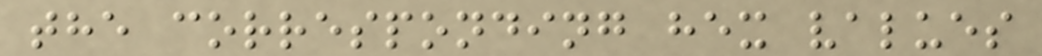the corresponding hex values
